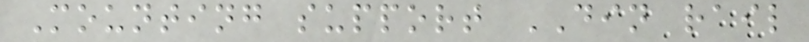Mounting support DIN rail
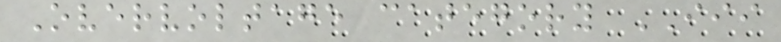Overvoltage category III
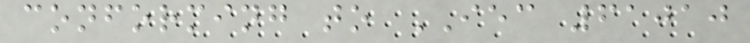conforming to IEC 61010
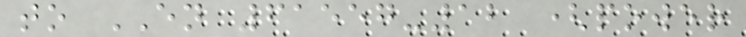to EN 61557-12 (power
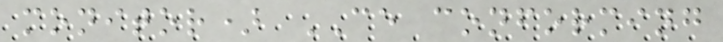monitor) CE conforming
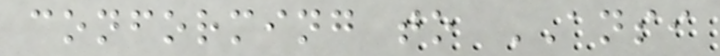conforming to ANSI
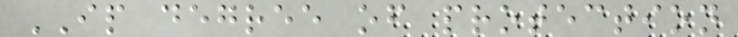IP degree of protection
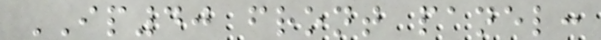IP40 front panel:
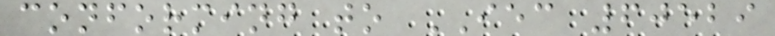conforming to IEC 60529
